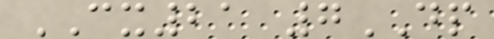CX21 7DP
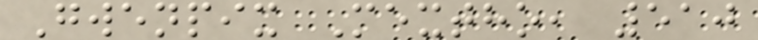Gwenpix Mextho, 510
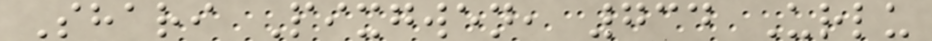Shari Pixgwen, 734 Urlu
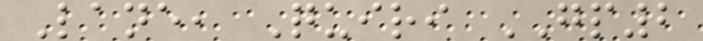Lane, Quiri GP2
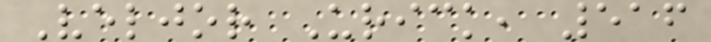Veljor Urick, 516
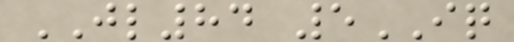JL84 5IQ
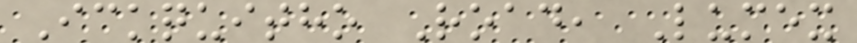Ickquitho Road, Lumex
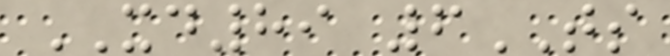XD89 6TS
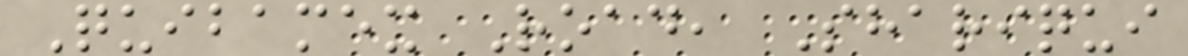Quibamex Road, Shariqui
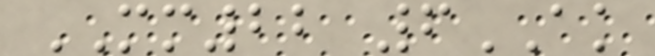MM22 6AK
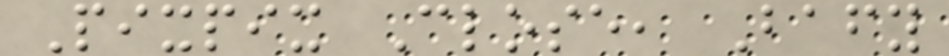Pixpix Close, Bafy
